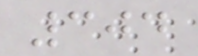304
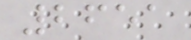2651
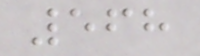568
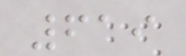619
